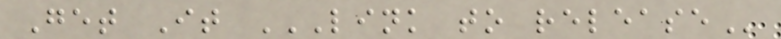Get It LINK TO RELEASE
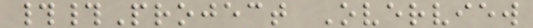##Project Overview
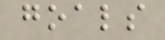goals
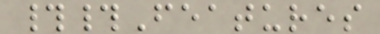##Features
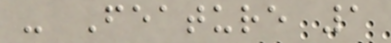- Feature 1
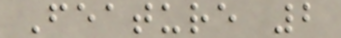Feature 2
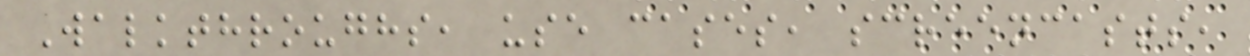Walkthroughs, use cases, screencasts,
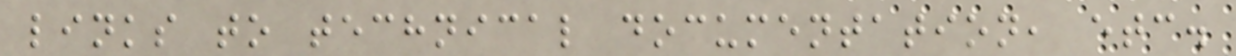links to technical documentation, etc.
